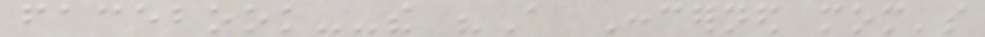facebook--the "A Concerned mom's
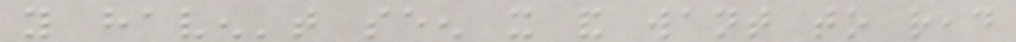you haven't seen it and want to read
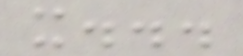it...
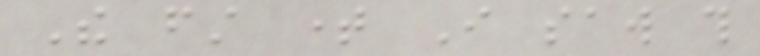The first time I saw this
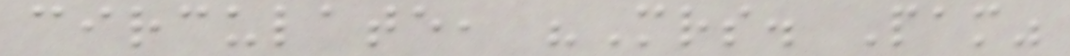circulate, "Mrs. Pam"
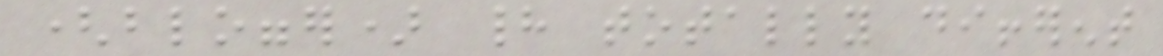(blogger) had totally different
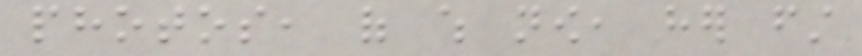photos, of which now, her first
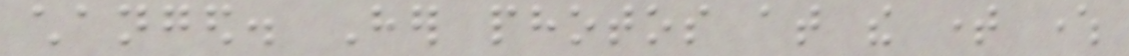changed. Her photos at the time where
